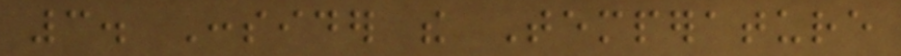3. Consider the Temperature
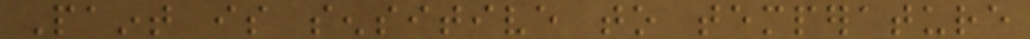Paint is sensitive to temperature
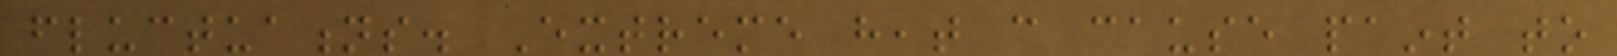fluctuations. Extreme heat can cause paint to
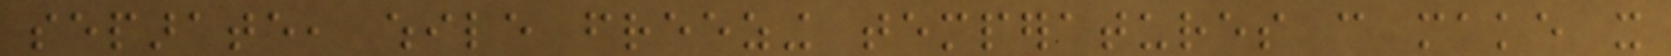separate, while freezing temperatures can make it
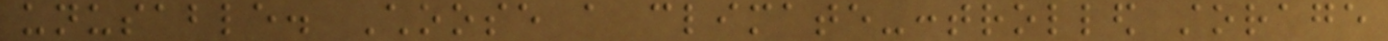unusable. Choose a climate-controlled storage
